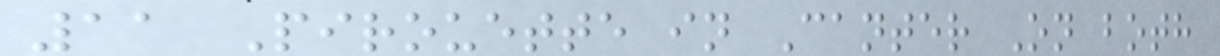11 Pirouette in Canter On both
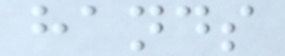hands
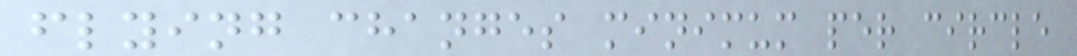flying changes minimum per circle
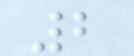2
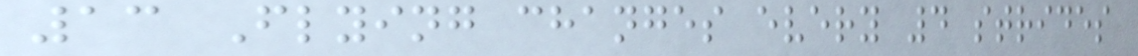13 Flying changes every 4 strides
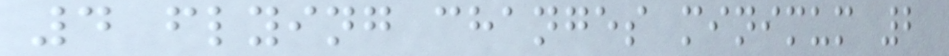4 flying changes minimum 2
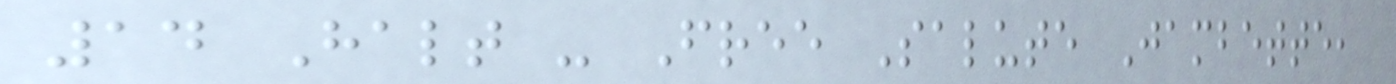14 Halt - Free Salute Jambette,
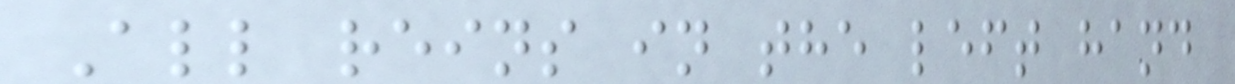All reins in the left hand
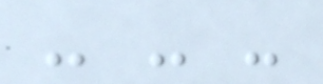- - -
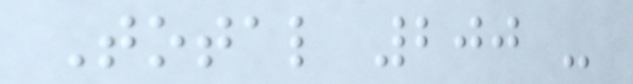Total 200 -
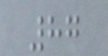87
